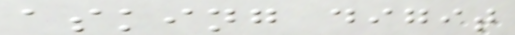asking digit
